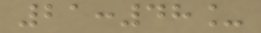21:48_
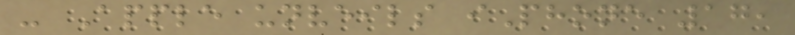- Apple unveils iPhone 17,
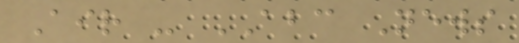Air - ABC News
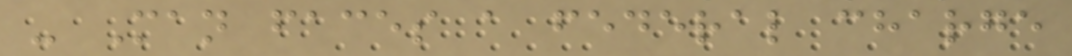- Man faces a federal charge
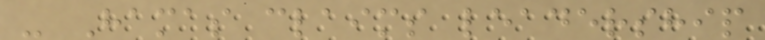- Hamas claims leadership
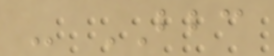- BBC
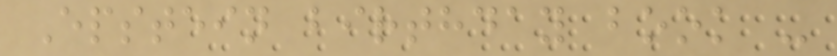Epstein birthday book -
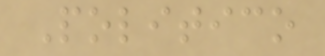Politico
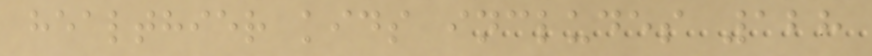healthier kids includes 128
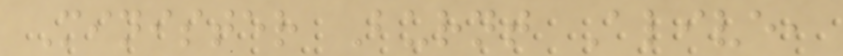Minister Burnt Alive,
